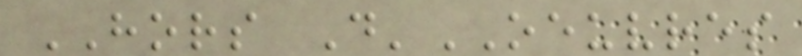HORS D'OEUVRES
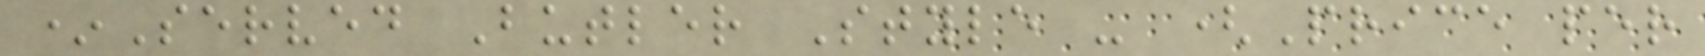*Served Butler Style - (Price per
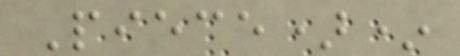Piece)*
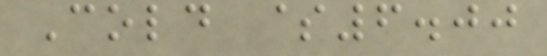Cold $6.00
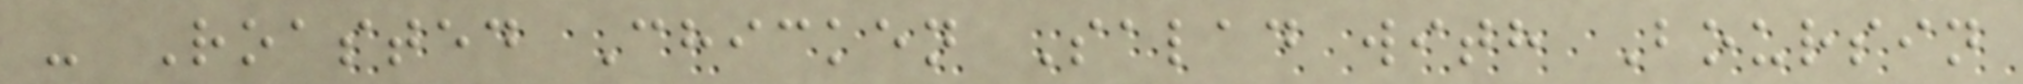- Roasted Chicken Salad with Boursin
